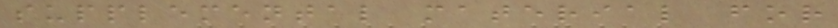supplemental material for
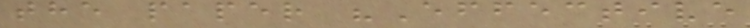the paper "Effective
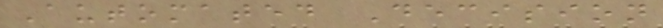Automated Decision
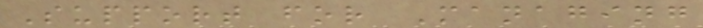Support for Managing
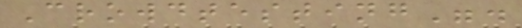Crowdtesting".
